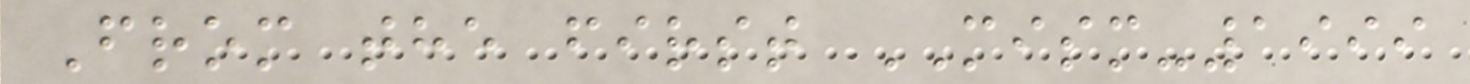From the first MISM-1999
